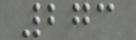273
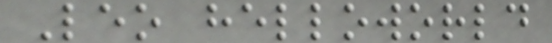Leo helloworld
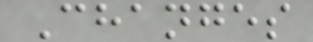Changes
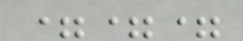===
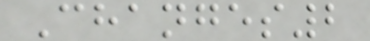Changes2
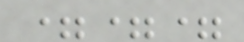===
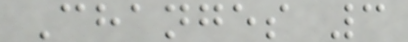Changes 3
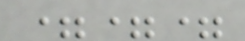===
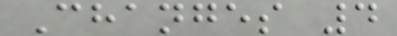Changes 4
